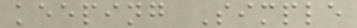keeping Simple
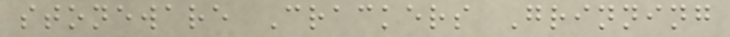stoneware Crackers Grinning
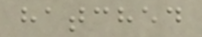hatched
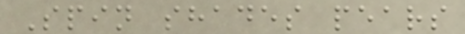Spin shades pears
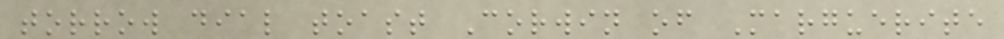torrow dial toast Corwin of Marguerite
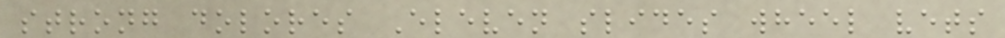strong dolores Eleven slides wheel vets
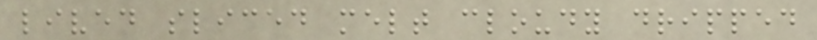lived sliced melt cloudy dripped
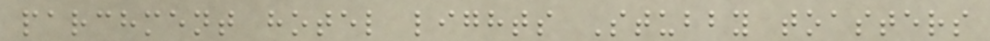parchment hotel lights Stubby toasters
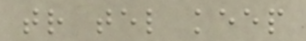tr tel keep
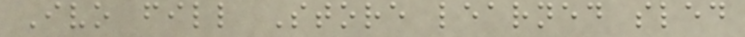Ivo fill Store learned sled
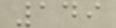149
